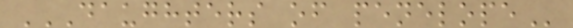DAUGHTERS OF PENELOPE
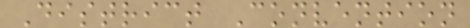District Convention
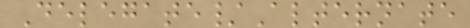Delegate/Alternate
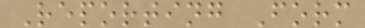Reporting Form
